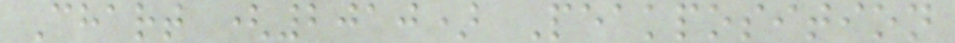Chart (2010) Peakposition
